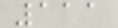111
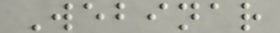Webinar
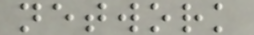network
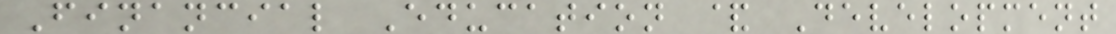Financial Education & Development
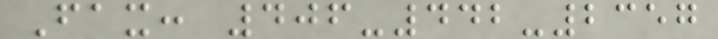Fax: 406-442-2357
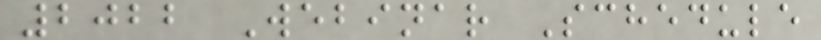2022 Webinar Schedule
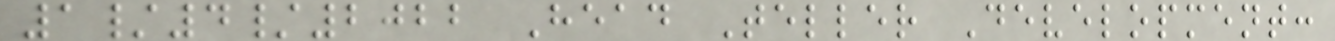1/4/2022 Head Teller Development:
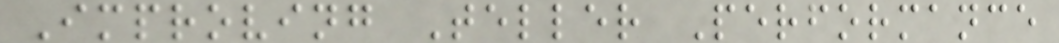Improving Teller Performance
